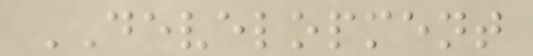DEVELOPMENT
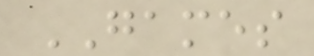GAMES
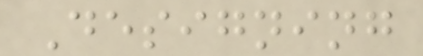Designing
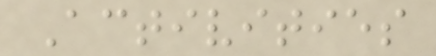Activities
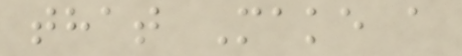that Make a
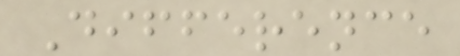Difference
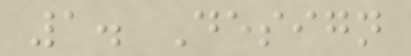1. Design
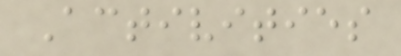Activities
